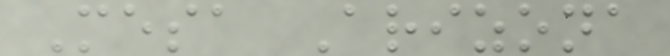Mesa Arizona
